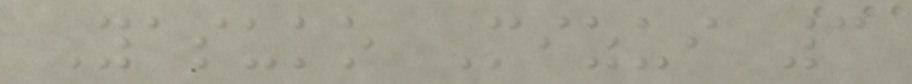Yasuko Mizui 3
